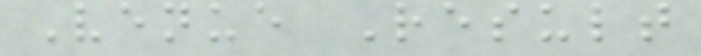Venue Result
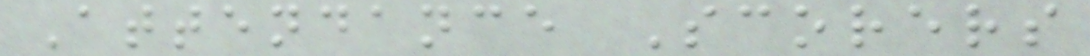Attendance Scorers
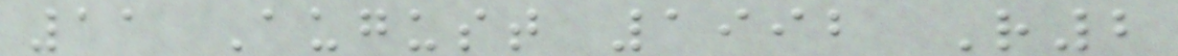11 August 1992 R2
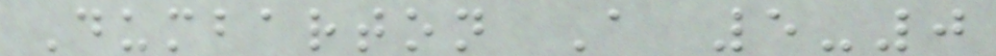Dumbarton A 5-0
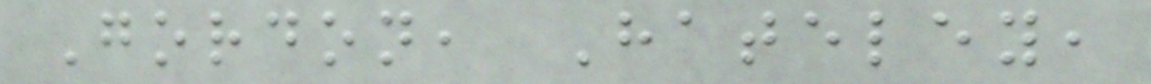Gordon, Hateley,
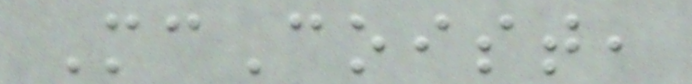McCoist,
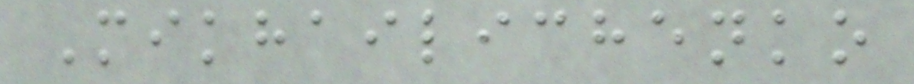Mikhailichenko
